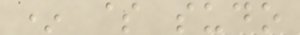* $ sudo
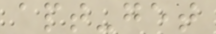apt-get
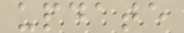update
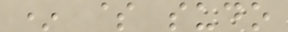* $ sudo
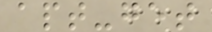apt-get
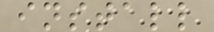install
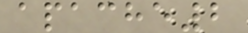apache2
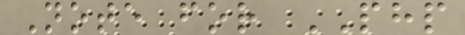Note for PHP
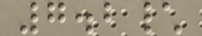7.2\
